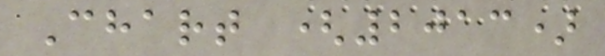Chart (2013)
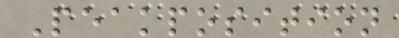Peakposition
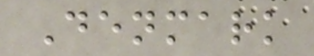Denmark
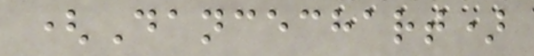(Dancechart)
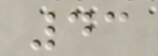43
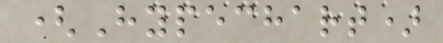(Hypechart)
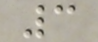3
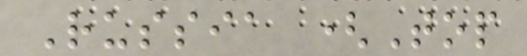Russia (Top
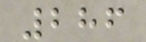286
